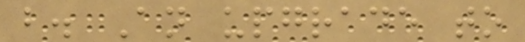b. An upgrade to
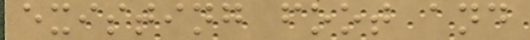existing foot and
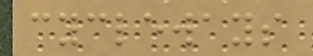cycleways
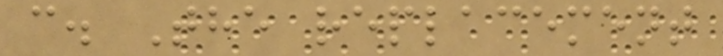c. The replacement
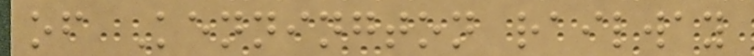of Kennington railway
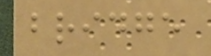bridge
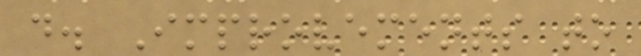d. Improvements to
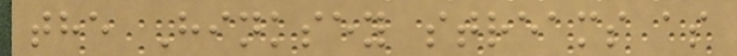the Hinksey streams as
